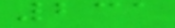231
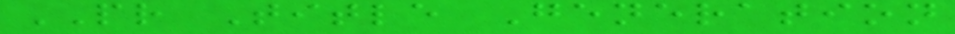PR Title Generation
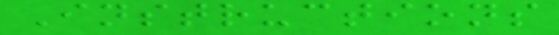Instructions
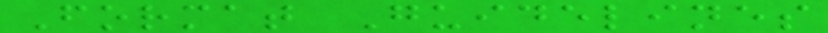Format Guidelines
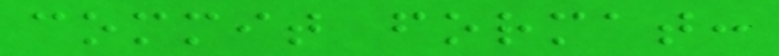commit format:
